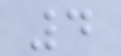4
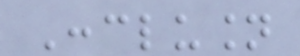Conclusion
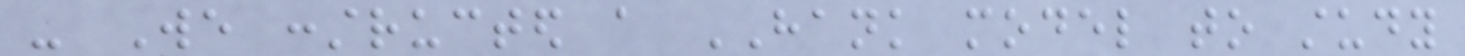- We constructed a HANK model to study
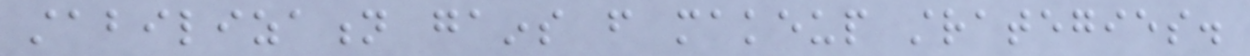stabilization gains from makeup strategies.
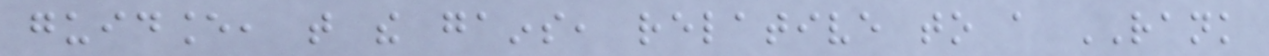guidance, that the gains, relative to a RANK
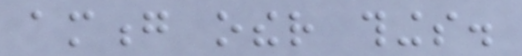among other things.
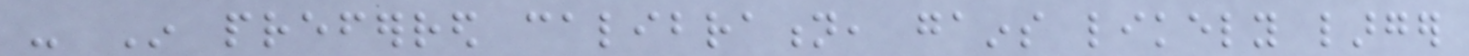- In preferred calibration, gains likely larger
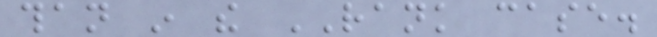than in the RANK case.
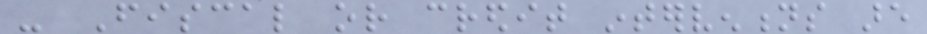- Fiscal or credit interventions are
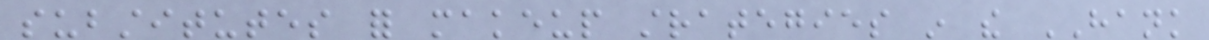substitutes for makeup strategies in the HANK
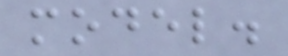model.
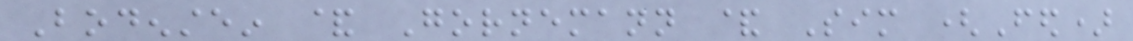Bodenstein & Gornemann & Sim (Fed)
